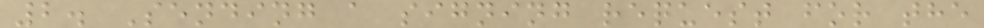2. Sending a signing request for the
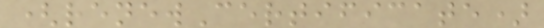(renewCertificate)
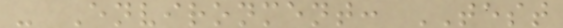- Environment: TEST
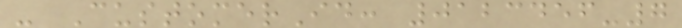- CustomerId: 0123456-7
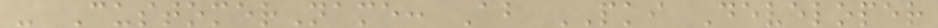- CustomerName: Ab PKI Developer
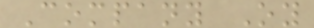Company Oy
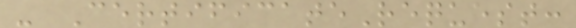- CertificateRequest:
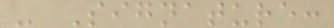- Signature:
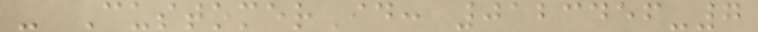- CustomerId: 0123456-7
